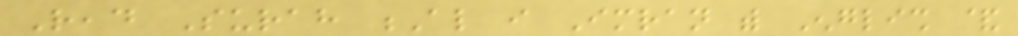Read Surah Al i Imran with English &
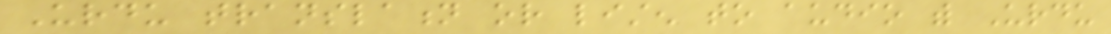Urdu translation or listen to audio with Urdu
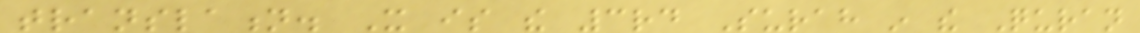translation. It is the 3rd Surah in the Quran
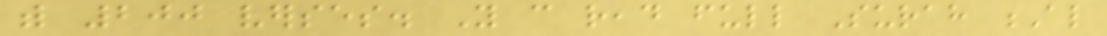with 200 verses. You can read full Surah Al
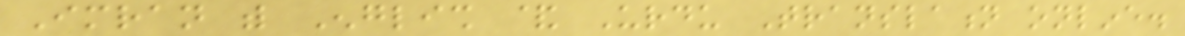Imran with English & Urdu Translation online.
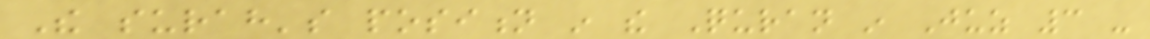The surah's position in the Quran in Juz 3 -
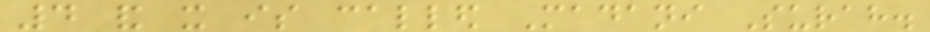4 and it is called Madani Surah.
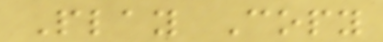Play Copy
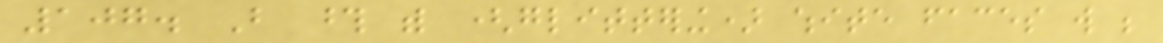107. But those with (glittering) white faces will be
